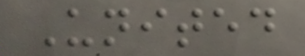United
